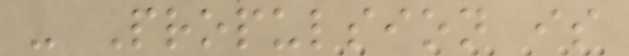- Propulsion is
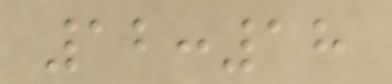12:18
